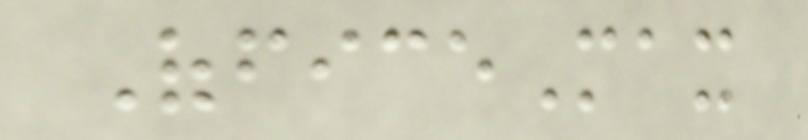OfficeMax
